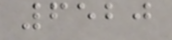6520
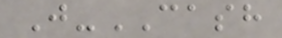J-CASH
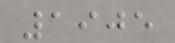1905
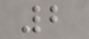2
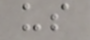us
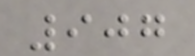907
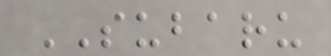SUBARU
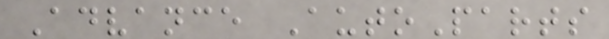Advance AutoParts
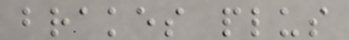brakes plus
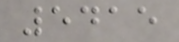5415
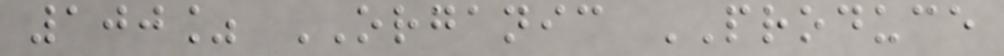100% ORGANIC PRODUCE
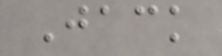Jack
